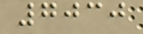7030
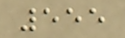555
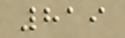819
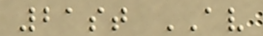21st AV
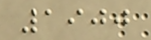1900
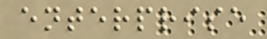enterprise
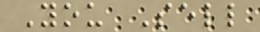You Sell
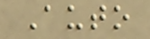Auto
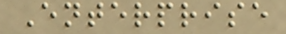Enterprise
